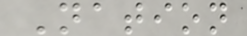Nation
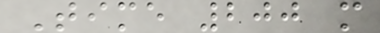Time 200 m
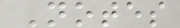Notes
